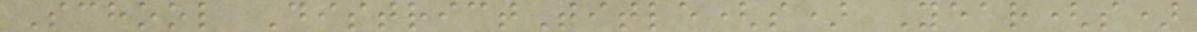School DistrictTitle(s) Year(s)
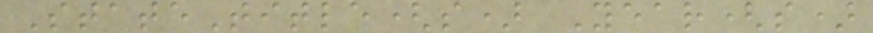StateTitle(s) Year(s)
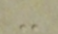-
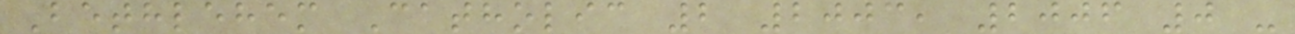Bethlehem Catholic 2 2003, 2006 0 -
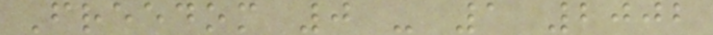Freedom 0 - 1 2002
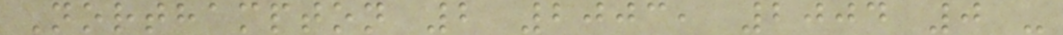Northampton 2 2003, 2004 0 -
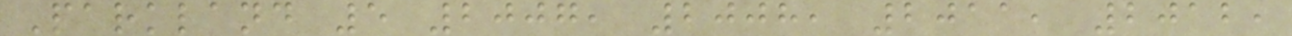Parkland 5 2007, 2008, 2011, 2012,
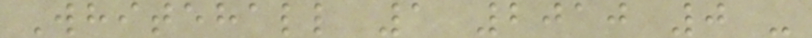Whitehall 1 2010 0 -
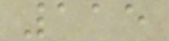115
